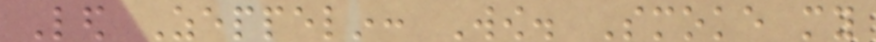Led Zeppelin: Wow. Smoke my
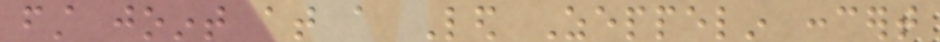first joint at a Led Zeppelin concert
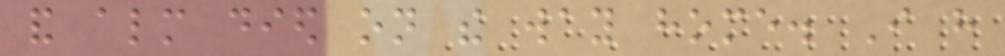and almost died on the way home. I have
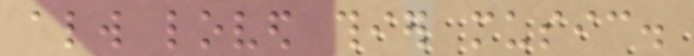always loved thier music.
